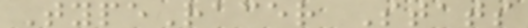TypeRacer Stats
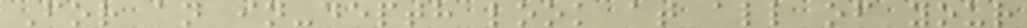For an in-depth look at all of your
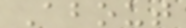About
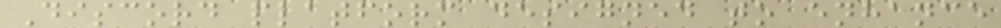Discord platform designed to enhance
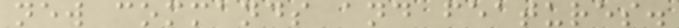new commands and features.
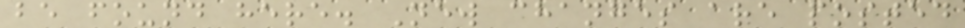be found here. New changes are posted
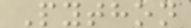Python
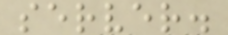server.
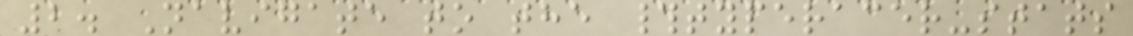2. Navigate to the #typeracer-stats
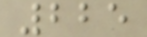225
